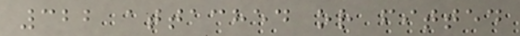322 attached or fitted
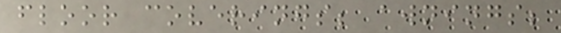floor coverings; awnings;
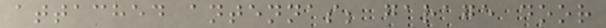attached antennas; garage door
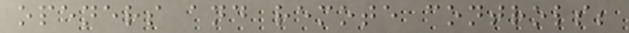openers and remote controls;
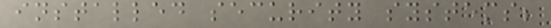installed security systems;
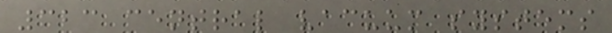323 central vacuum systems
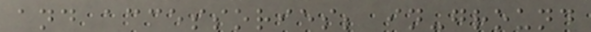and accessories; in-ground
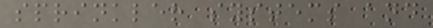sprinkler systems and
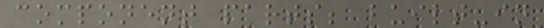component parts; built-in
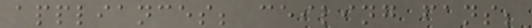appliances; ceiling fans;
